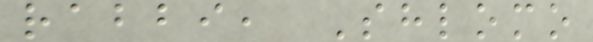rabbi, Shlomo
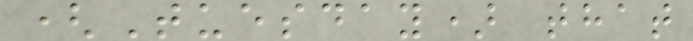(Tuesday) that
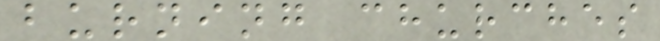burning churches
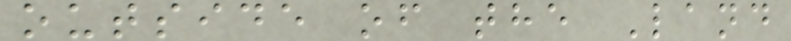outside of the Land
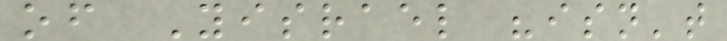of Yisrael "isn't
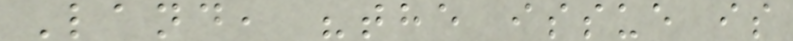Land, "the issue is
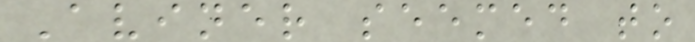Aviner seemed to
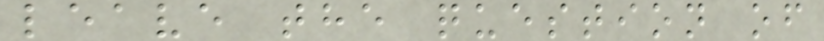leave the question of
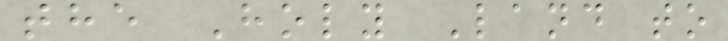the Holy Land to
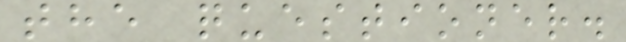the questioner.
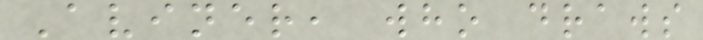Aviner, who draws
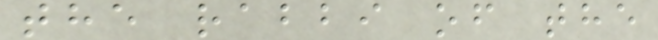the rabbi of the
